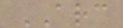ARC
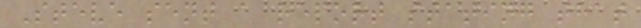Steve sent a report stating that
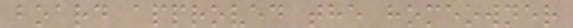board approved the homeowner
